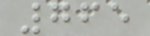765
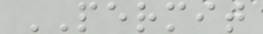PERMIT
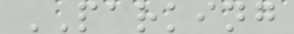PARKING
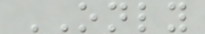ONLY
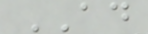AD
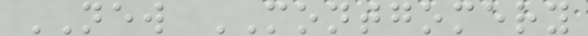NEW MONTGOMERY
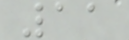11
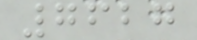7627
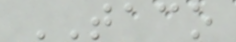TACO
